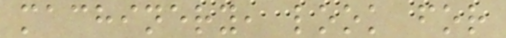machinery, look for
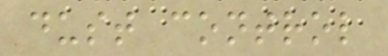dust control
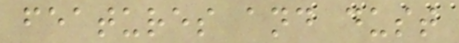features and dust
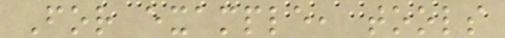For example, tools
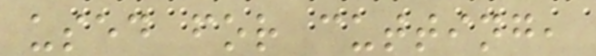used for cutting,
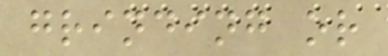grinding or
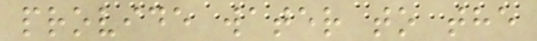provide water to the
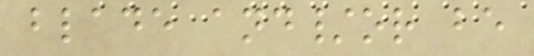blade and/or be
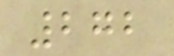272
